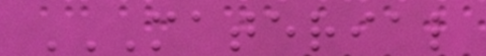MATERIAL
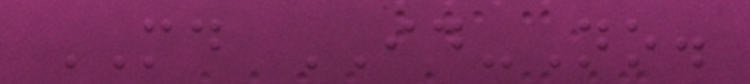MD ID-No.
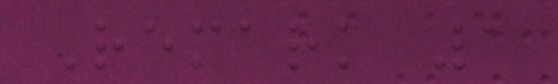Remark 1
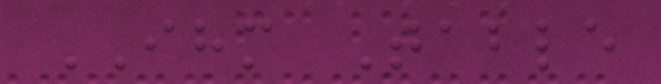IHM Table
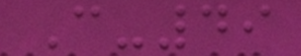C-49
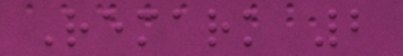Remark 2
